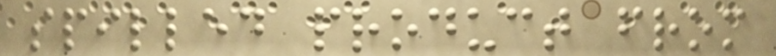spilled product from
